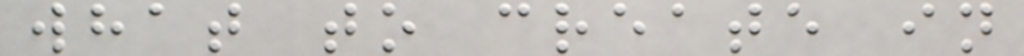what to create in
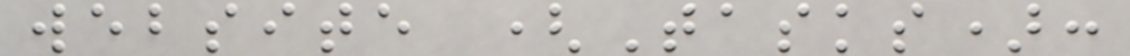website (Tasks):
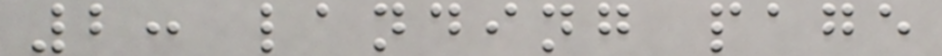2: landing page
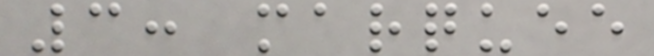3: marquee
